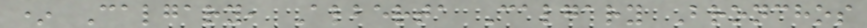* Calgary, Alberta Calgary Bronchos
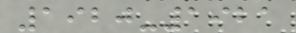1920-1921
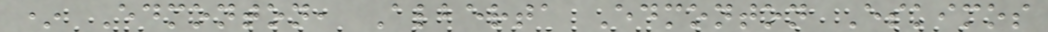* Edmonton, Alberta Edmonton Eskimos
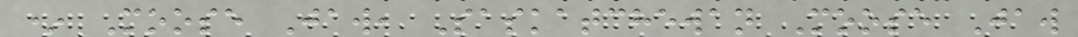* Moose Jaw, Saskatchewan Moose Jaw
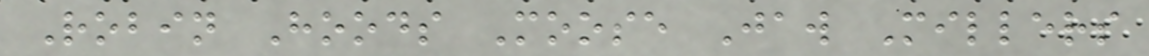Robin Hoods Moose Jaw Millers
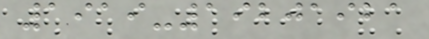1919-19201921
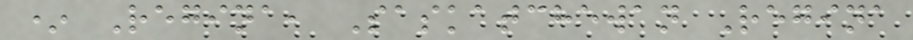* Regina, Saskatchewan Regina
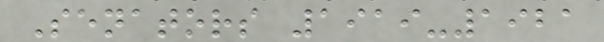Senators 1919-1921
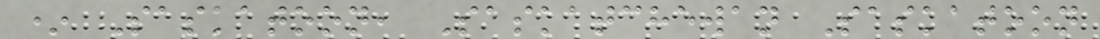* Saskatoon, Saskatchewan Saskatoon
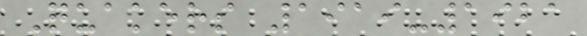Quakers 1919-1921
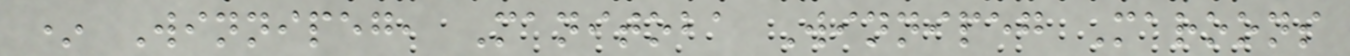* Winnipeg, Manitoba Winnipeg Maroons
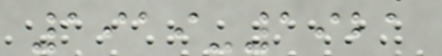1919-1921
